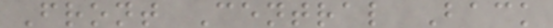Front Central Back
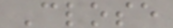Close
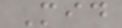Mid
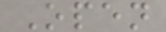Open
